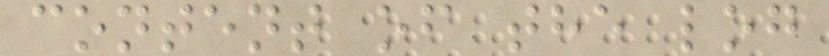content of the log
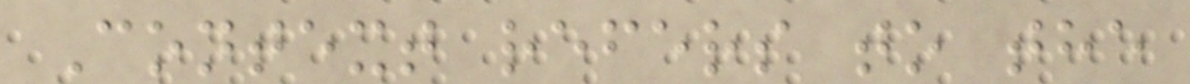Context refers to the
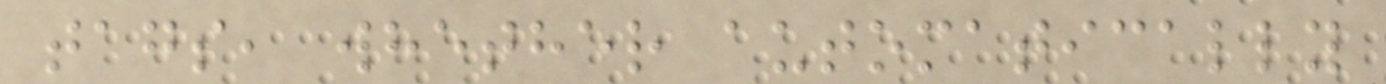tags, whether automatically
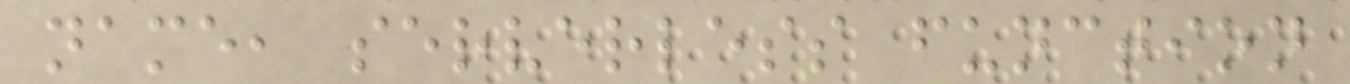name, serverless function
